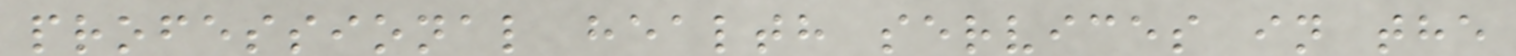professional health services in the
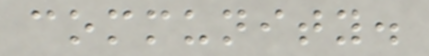community.
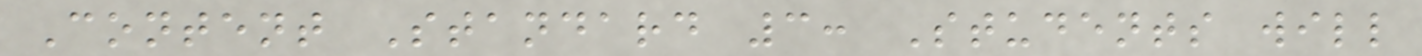Content Standard 3: Students will
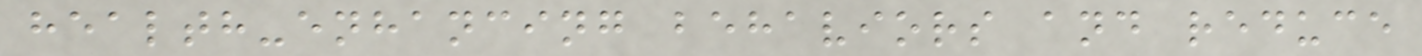health-enhancing behaviors and reduce
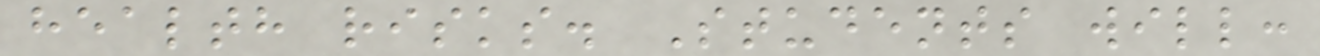health risks. Students will:
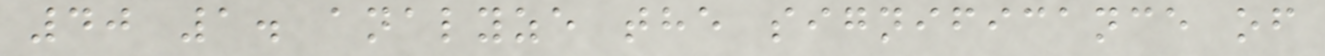40 1. analyze the significance of
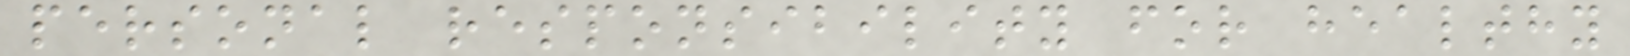personal responsibility for healthy
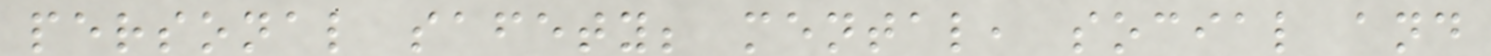personal safety; mental, social and
